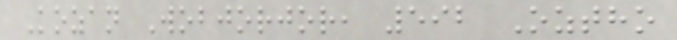Kozan Wobjorjor, 592 Oztho
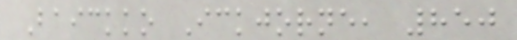Baickko Ickjorne, 850
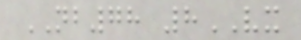NB78 8VX
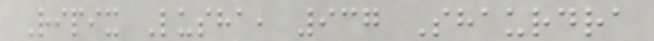Ripix Lusha, 937 Shaurdra
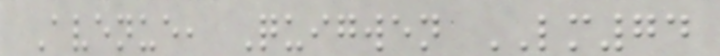Avenue, Quigwen LM74
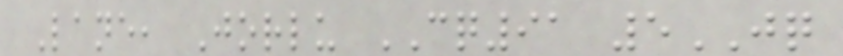Lane, Jorlu CQ91 5JQ
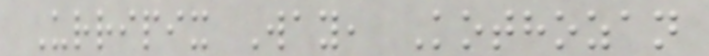Urripix Way, Kothozan
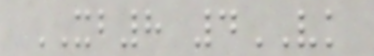XB8 4VK
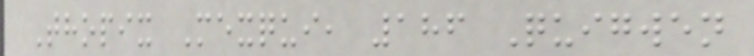Thopix Mexqui, 186 Quigwen
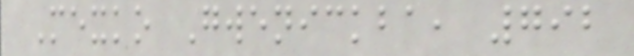Mexko Gwenickba, 792
